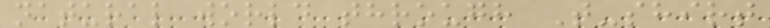natural world through T-shirt
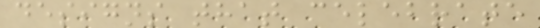designs that celebrate
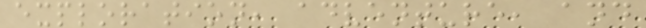exploration, adventure, and
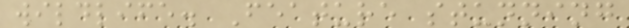wildlife. Feature stunning
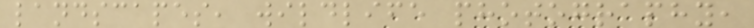landscapes, wildlife photography,
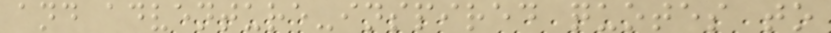and adventure-inspired quotes to
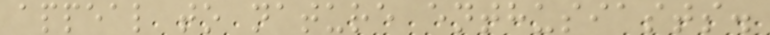appeal to nature enthusiasts.
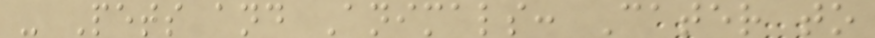- Pets and Animals: Cater to
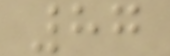87
